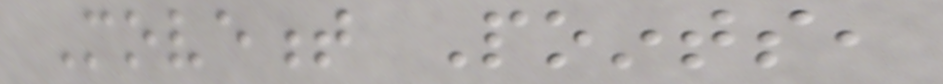Movement Points,
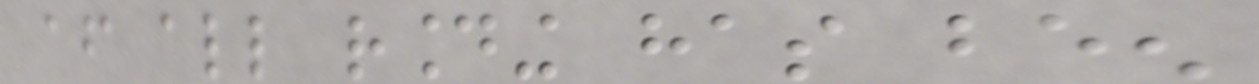after all rounding has been
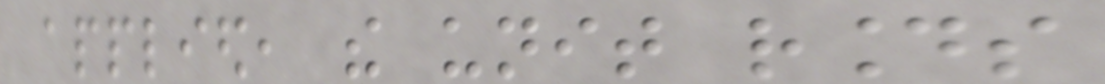applied, the unit rounds
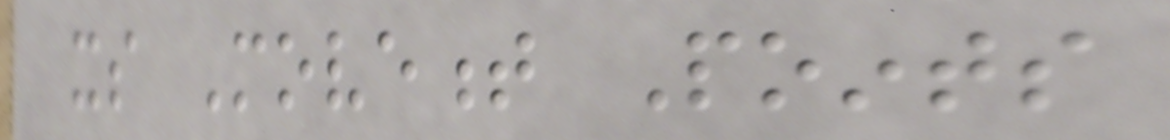its Movement Points
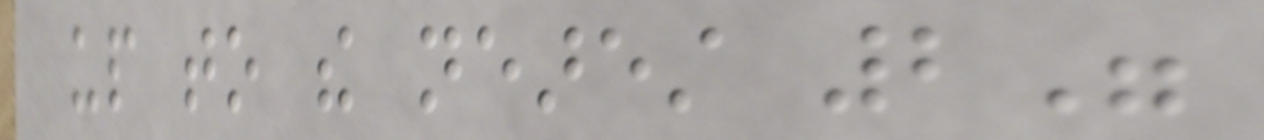up to the nearest 2"
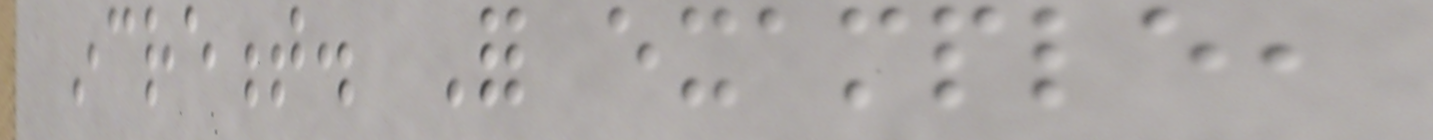increment. For example,
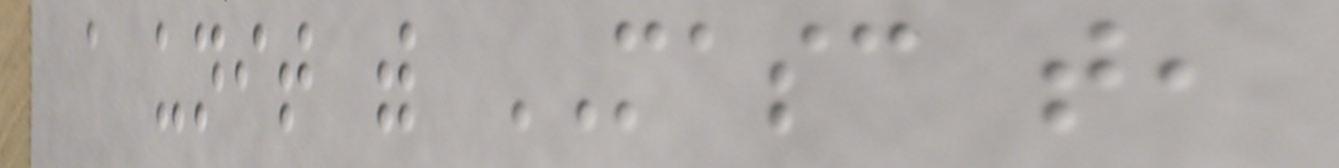a unit with MASC that,
